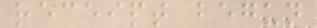receipt begun
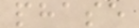phase
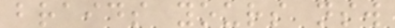braids yours nsw
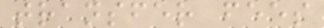transfer fees
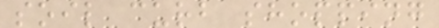soil curb shopping
